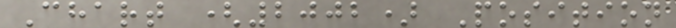Chart (2002) Position
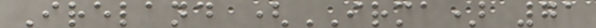Ireland (IRMA) 71
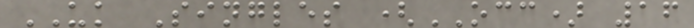UK Singles (OCC) 16
